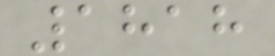1818
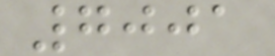7001
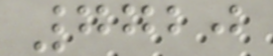7720
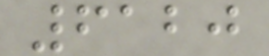6120
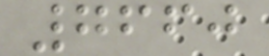7660
